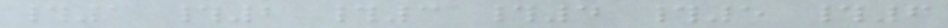#1 #2 #3 #4 #5 #6
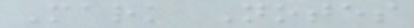Mark Notes
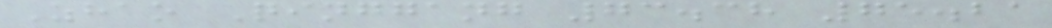Zhao Qinggang 73.38 75.21
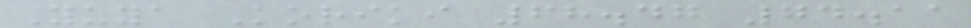Yuya Koriki 68.47 74.11
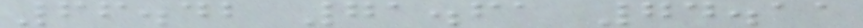66.42 71.61 74.11
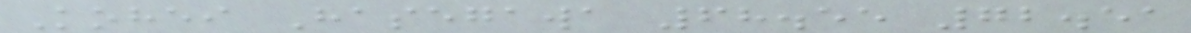Kohei Hasegawa 68.55 72.51
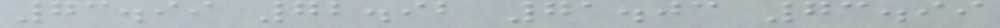73.99 72.92 71.03 73.99
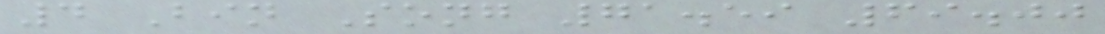4 Bin Song 71.59 69.00
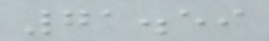71.59
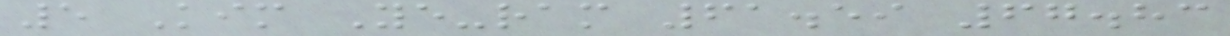5 Kim Ye-ram 61.59 67.83
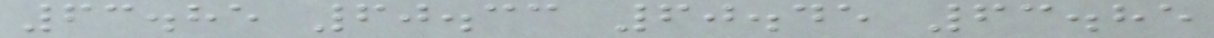63.85 60.33 60.45 63.85
